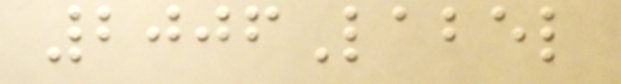2006Label
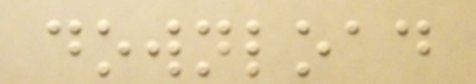download
